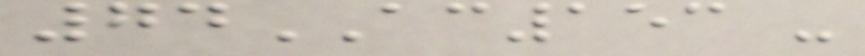74AC153 -
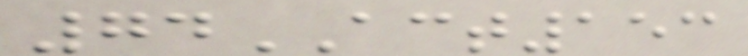74ACT153
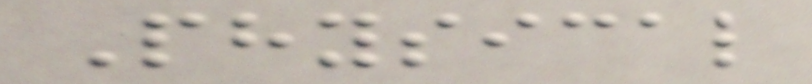Physical
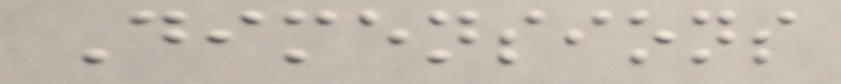Dimensions
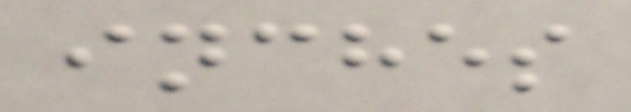inches
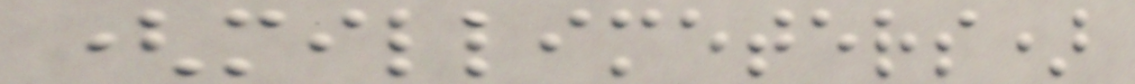(millimeters)
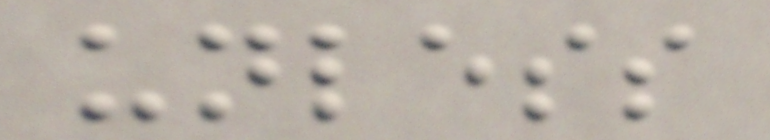unless
